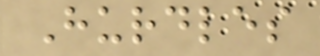Hurdles
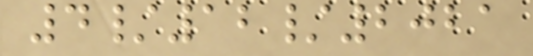4/12/2021
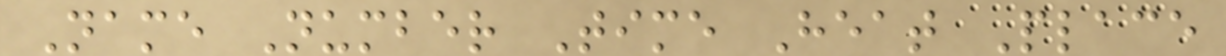Name Number Time Heat Place
